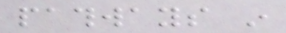pathways in
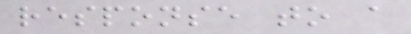response to a
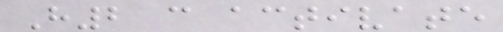H2 can activate
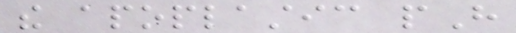the apoplastic pH
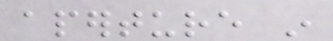aperture in
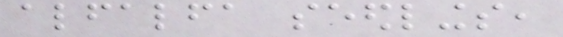alfalfa seedlings,
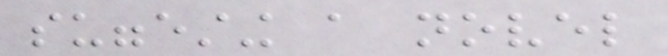suggesting a novel
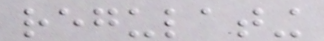regulating
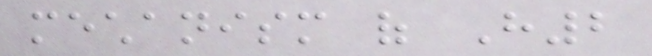mechanism of H2
